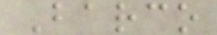Barco
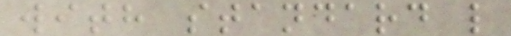with standard l
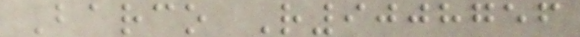Barco R9008756
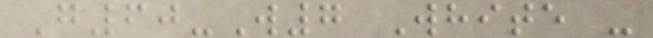G60-W7 White -
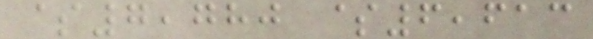$7,780 $6,613
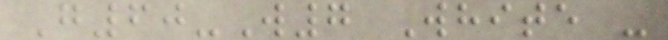G60-W7 White -
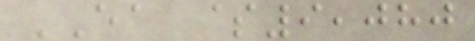EA $9,080
